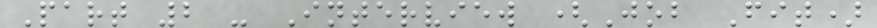Part 2 - Interview (Job Fit)
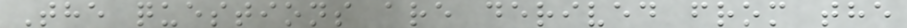The questions are derived from the
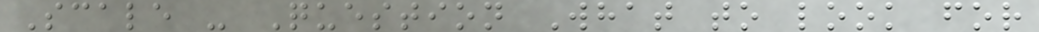Scale - Question What to look for
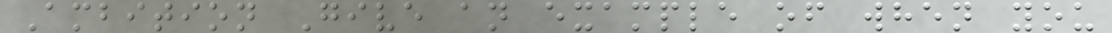Ambition Give an example of when you
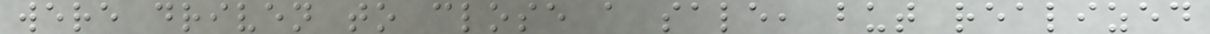were driven to close a sale, but realized
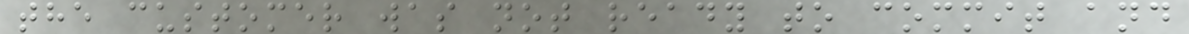the customer was not ready to commit and
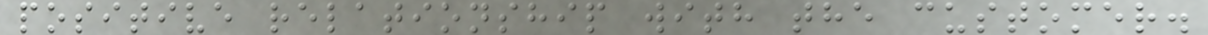positive relationship with the customer.
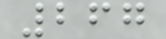267
